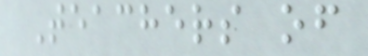Teachers of
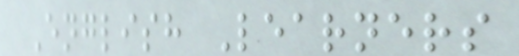English Learners
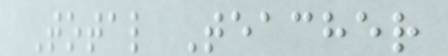Total Teacher
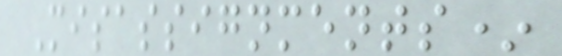Misassignments*
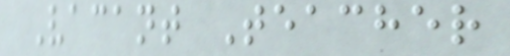Vacant Teacher
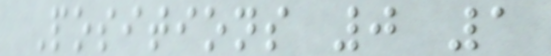Positions 0 1
